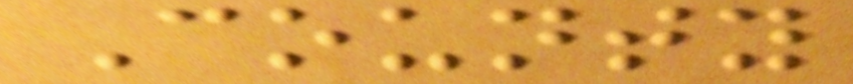County
